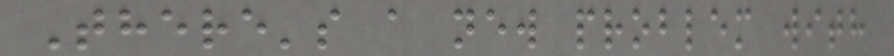There's a new problem with
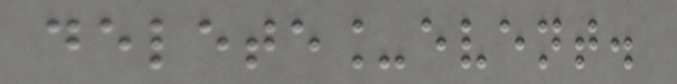delete_event.
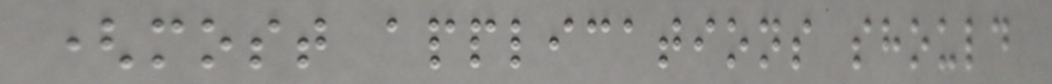(most applications should
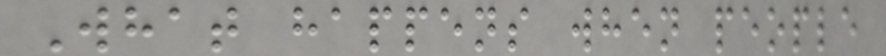What happens when people
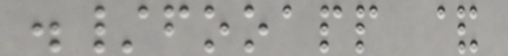./fooapp &
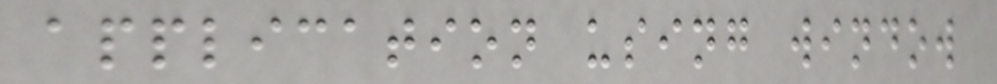application using window
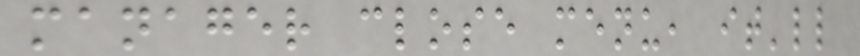manager close menu, it'll
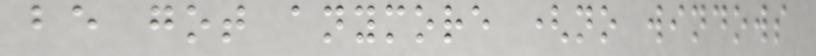be got anymore (no windows
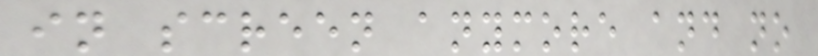in screen anymore and no
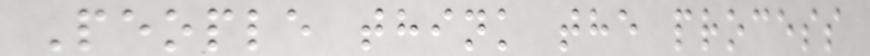People think the process
